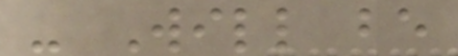- Will be
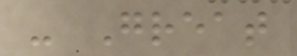- Great
